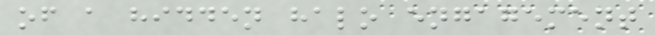of a hidden halo engagement
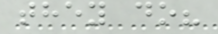they do?
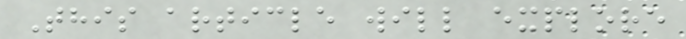This article will explore
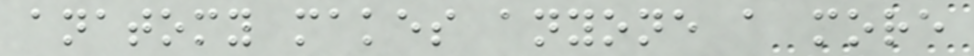anatomy makes anyone a more
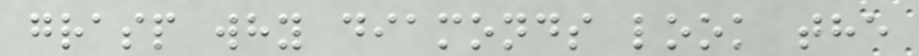grasp why diamonds look the
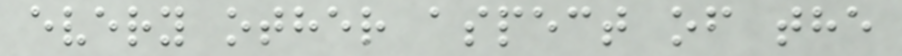every other aspect of the
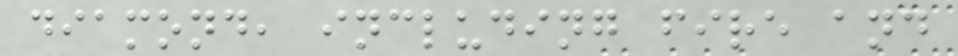diamond, including fire and
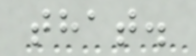that.
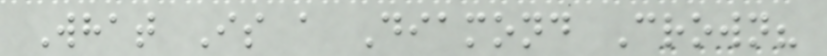What Is a Diamond Crown?
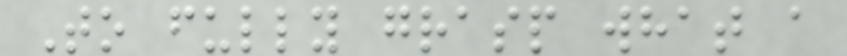To fully grasp what a
